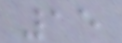15
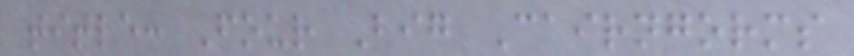title: Four Big Cairngorms
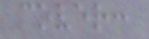cover:
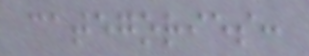categories:
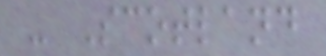- Scotland
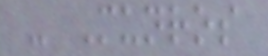- Munros
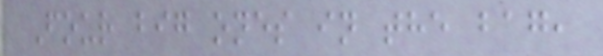Four big ones in the bag,
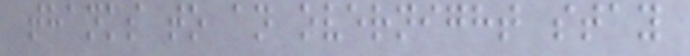thanks to an overnight stay
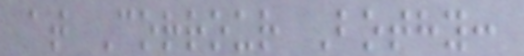at Corrour Bothy:
